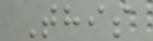This
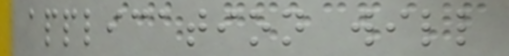application will
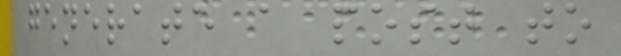generate a post to
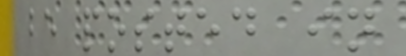be posted in
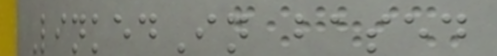LinkedIn based
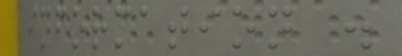information .
